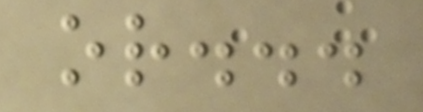or...
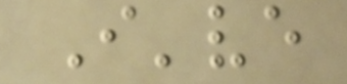I've
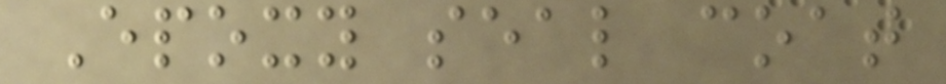Epoxy seal coat
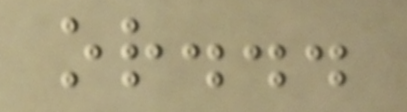or...
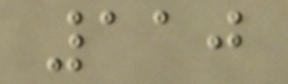110
